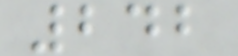242
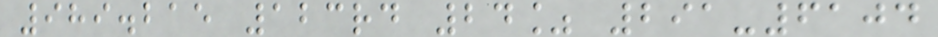989.215 123rd 24% 291-6104
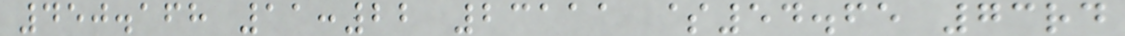450.168 11:22 23111 $54.65 73rd
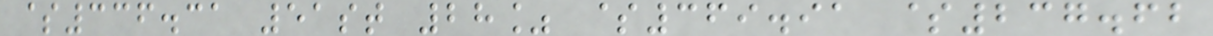$336.31 51st 28% $369.91 $237.62
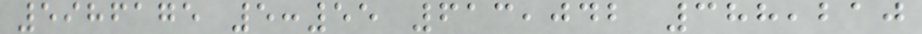5986175 5:55 613,042 388,210
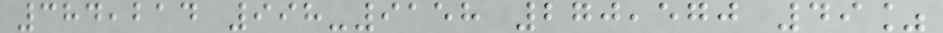384,214 998-9158 270,570 49%
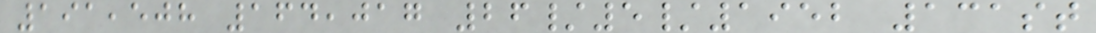191,508 164,017 26/5/1952 131st
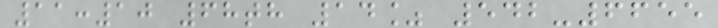11:10 68th 14% 542-6655
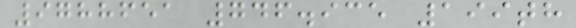9788651 746.935 199th
